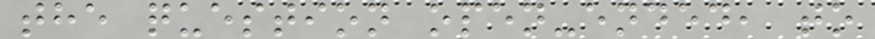the question open-ended, to
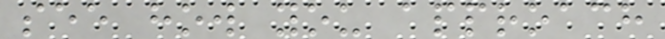see how you approach
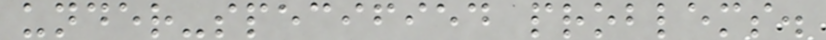under-specified problems.
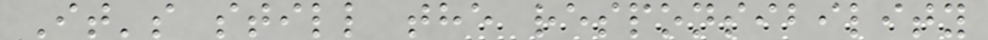It's still the responsibility
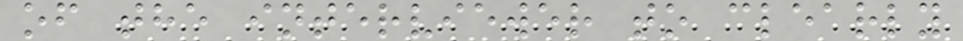of the interviewer to clearly
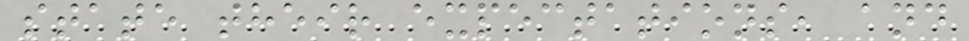state their expectations, and
